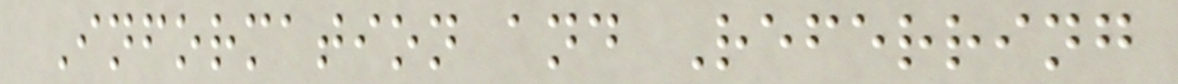Information and Referring
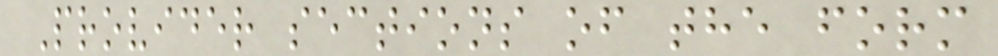Provider sections of the form
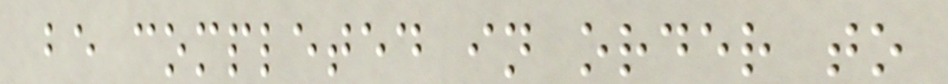be completed in order to
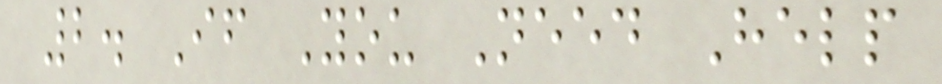2. If You Need Help
